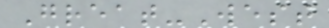Great-West
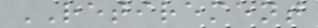RETIREMENT
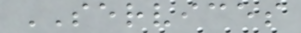SERVICES
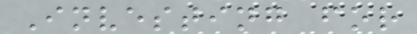Investing for
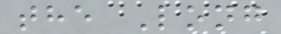the Long
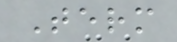Term
